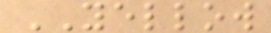YELLOW
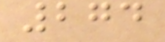274
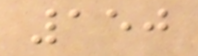150
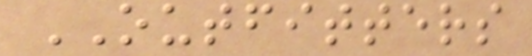OUTFITTERS
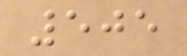505
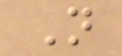N
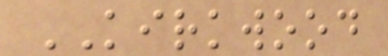KIRKWOOD
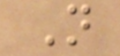N
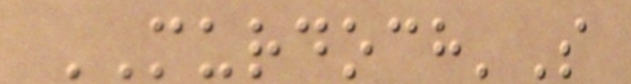MURDOCH'S
